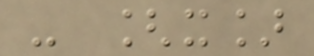- [x]
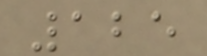125
